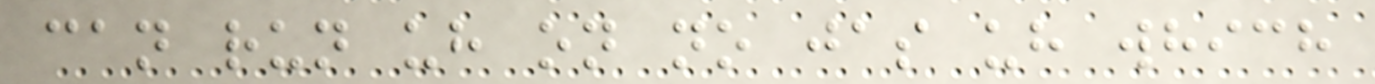can run uh on no jas uh which
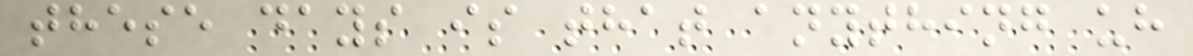these days is that anything uh
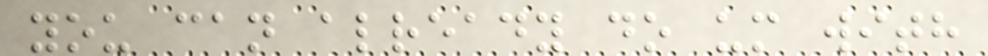you can already do um with
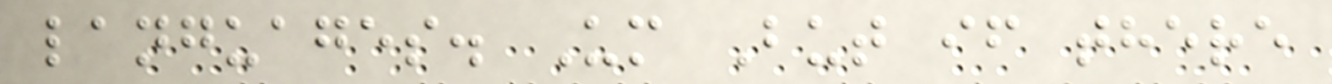languages. Um But if there
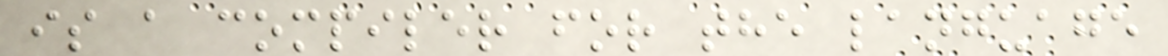is a compiler for the language
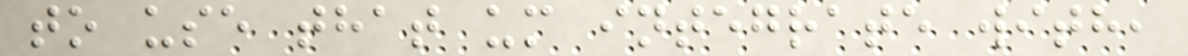to use that um integrate with,
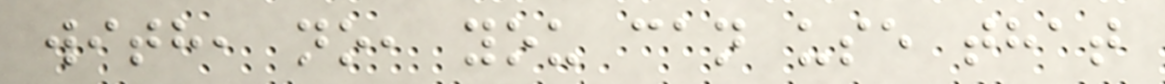with, no, you can use that
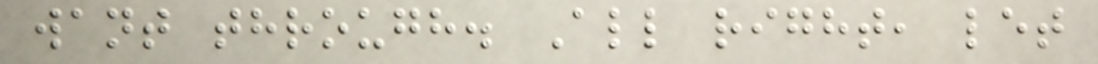want through. All right, let
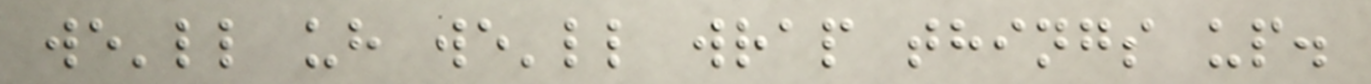we'll uh we'll wrap things up.
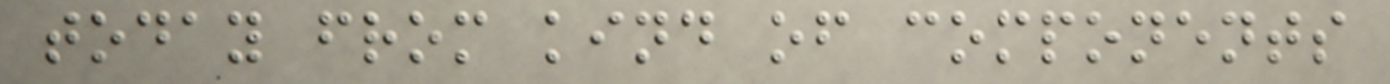today from kind of components
